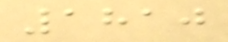1810
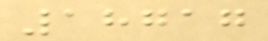18717
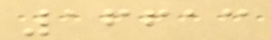16613
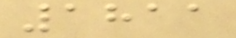1811
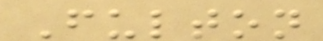Fulton
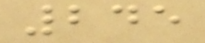245
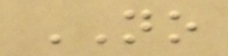NO
